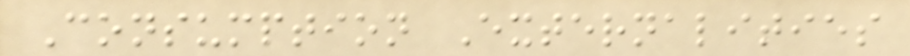Consumption Externalities
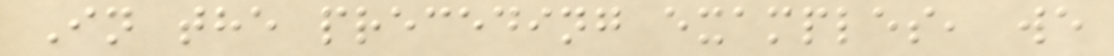In the preceding examples, we
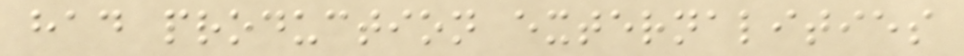had production externalities
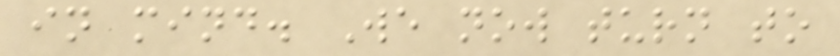in mind. We now turn to
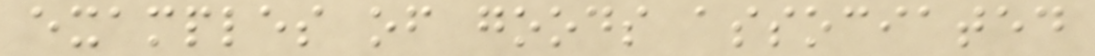examples of goods associated
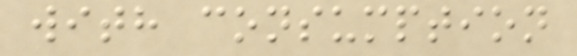with consumption
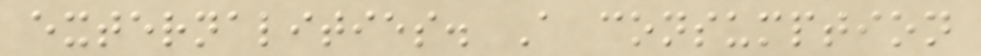externalities. A consumption
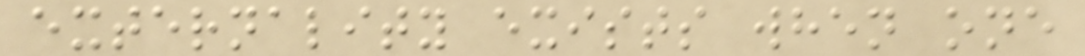externality exists when one
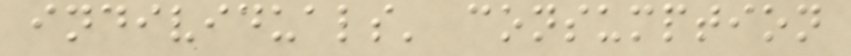individuals' consumption
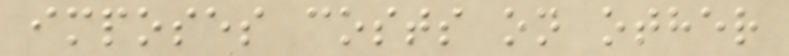imposes costs on other
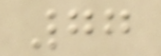77
